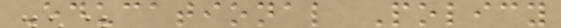Educational Policy
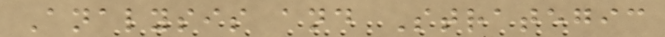Analysis and Strategic
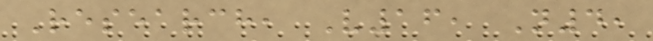Research, V16, N4,
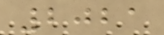2021
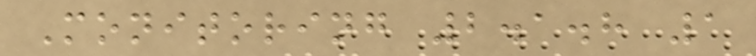Monitoring 2.1.8 1
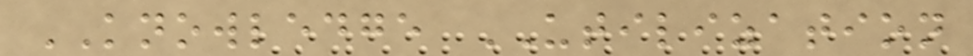KNOWLEDGE UTILIZATION
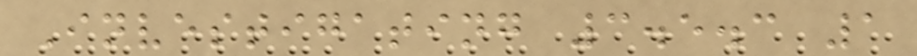Investigating 3.5.3 1
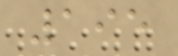195
